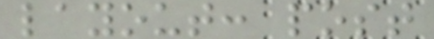layout: post
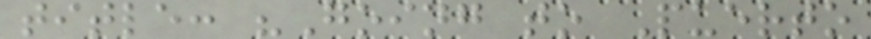title: "Going to Puerto
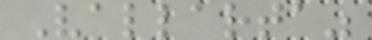Vallarta"
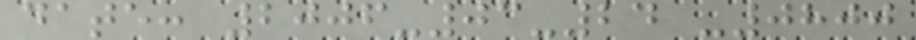date: 2006-03-24 -0800
